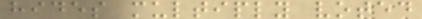hides multiply voted
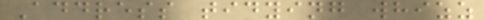Address tidying whizz
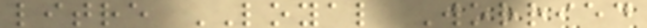litre LOYAL Worried
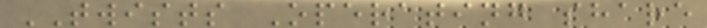TWISTS Operating share
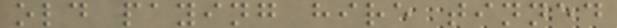old paying hire tinned
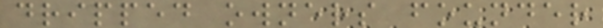dripped owners founder
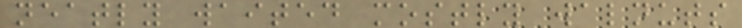neatly waited mostly walnuts
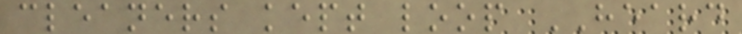cleaners kept loop HEARD
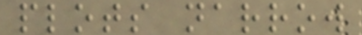plots narrow
